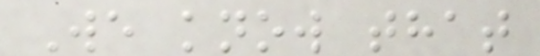We know that
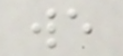we
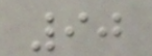90
